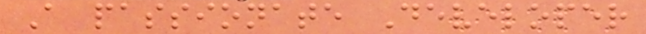A passionate Developer
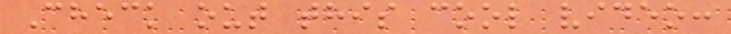Check out this cool video:
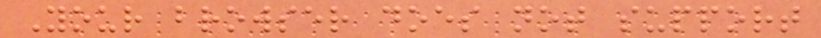Your browser does not support
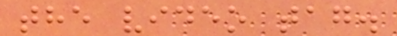the video tag.
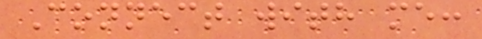Connect with me:
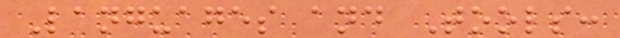Languages and Tools:
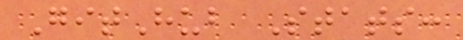GitHub Stats:
